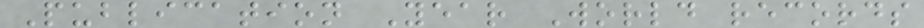Publication Year World records
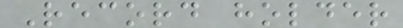Record holder
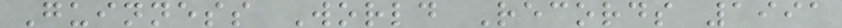Guinness World Records 1991
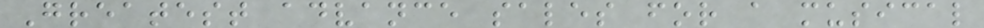Greatest advance sales for a musical
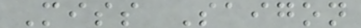Miss Saigon
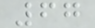67
